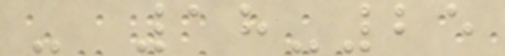- 18-25
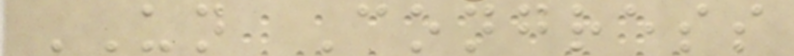UN Congress
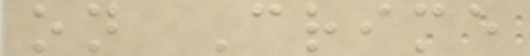on Crime
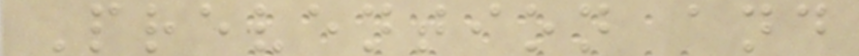Prevention and
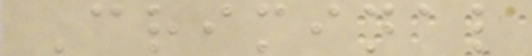Criminal
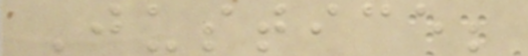Justice;
